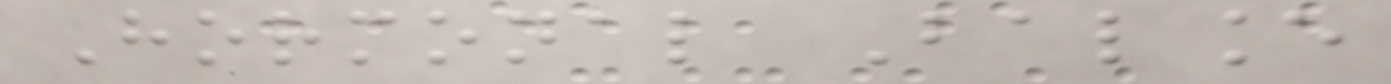Hormonal Balance
